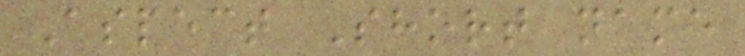Aspect Short name
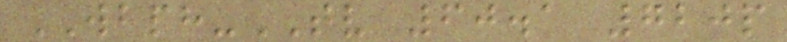WBPH-TV 60.1 720p
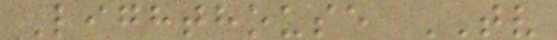Lighthouse TV
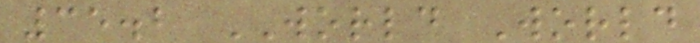35.2 WORLD World
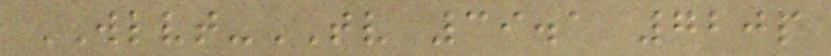WLVT-TV 39.1 720p
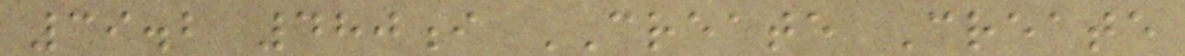39.2 480i CREATE Create
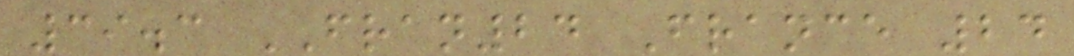39.3 FRAN24 France 24
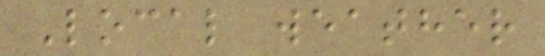Local weather
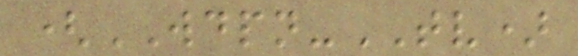(WDPN-TV)
